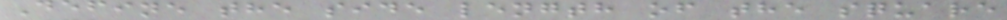Define the side length of the square
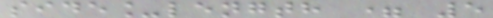side_length = 5
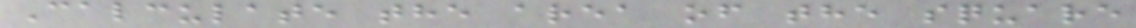Calculate the area of the square
